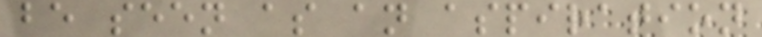be seen as an aspiration
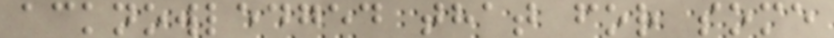acknowledged that for some
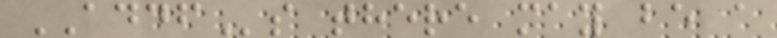ADDFs there may be a
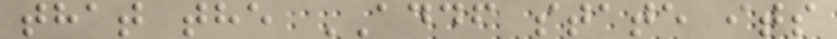that the ADDF state its
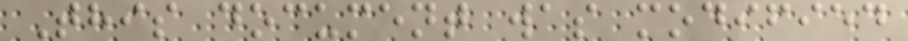This document was modified
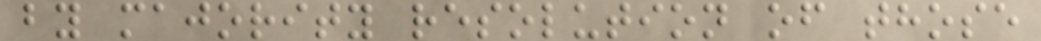by majority resolution of those
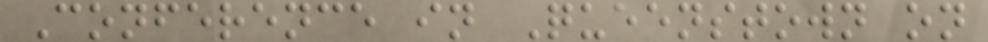Conference in Queenstown on
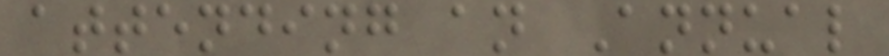attending an Annual
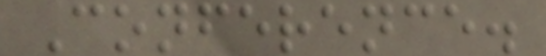Conference.
